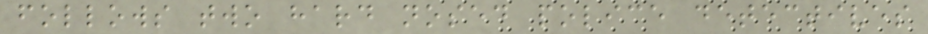follows two hard nosed police detectives
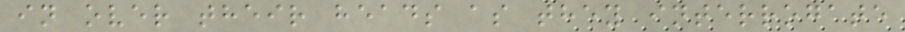in over their heads as they interrogate
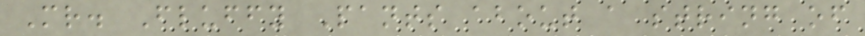Mr. Fluffy Pants about a string of
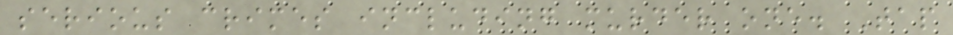serious crimes including murder one. Tap
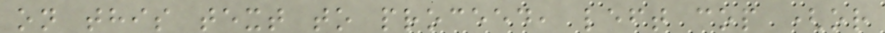on this text to proceed, left cop (or
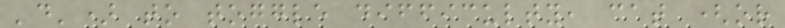'd') to toggle difficulty, cat (or
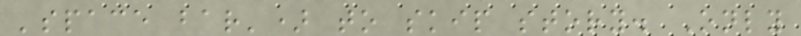'space bar') to skip story. Only
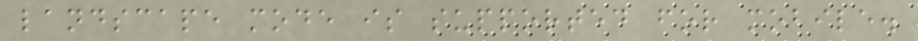landscape mode is supported for mobile.
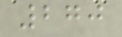270
